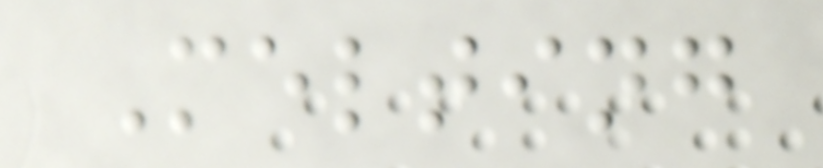Melting
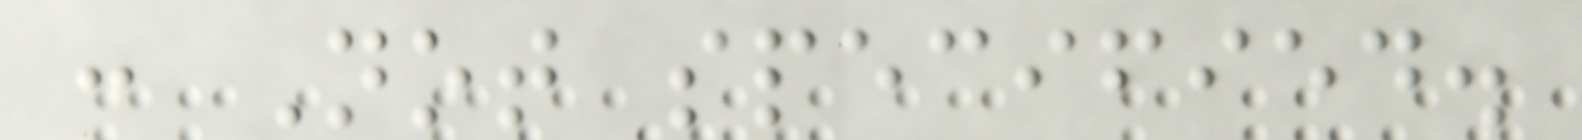: Not specified.
